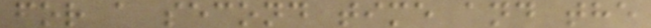for a second time and the
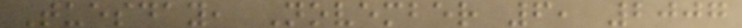Tuesday, November 6, 2007
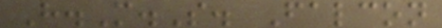H.M.S. Falcon
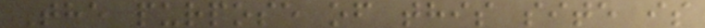The purpose of this site is
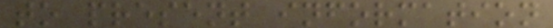to present information
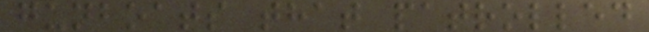gunboats that patrolled
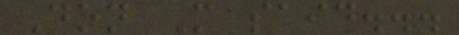Don M said...
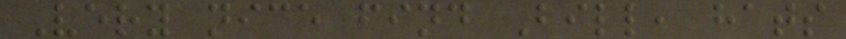Very nice find Bill, hats
